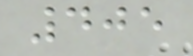405
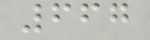667
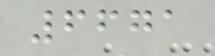6671
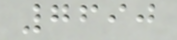7690
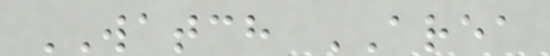WATCH AREA
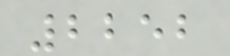2252
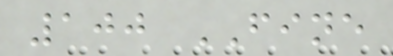100 FINE
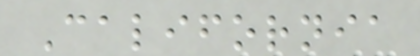California
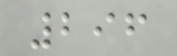296
